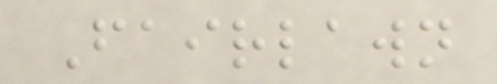Fairlawn
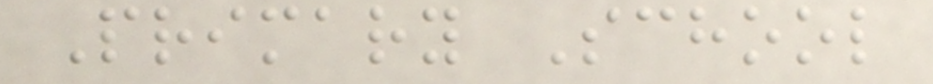Primary School
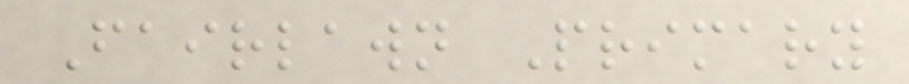Fairlawn Primary
